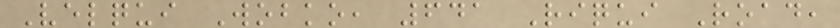Velqui Wobko, 641 Riqui Road,
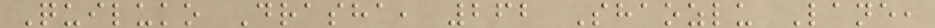Quiluko Drasha, 262 Shaozlu Lane,
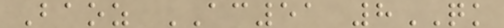Baoz AC51 8QK
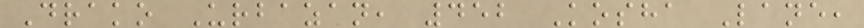Drako Urbazan, 452 Kosha Lane,
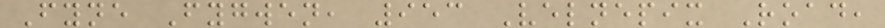Fyne Fygwen, 953 Velnepix Road,
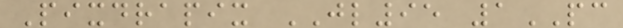Pixdrapix JL95 1PC
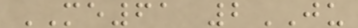ME61 2JU
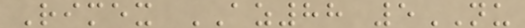Rimex AZ88 5NU
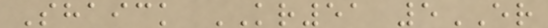Shaick KR51 5ER
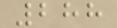288
